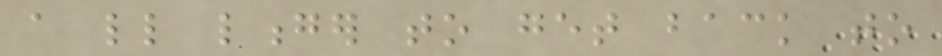a little longer to get back to
